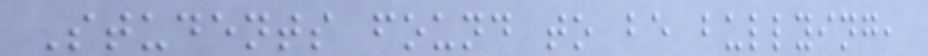Students found to be bullying,
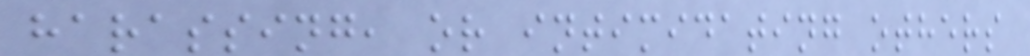harassing, or intimidating others
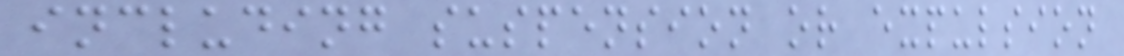including suspension or expulsion
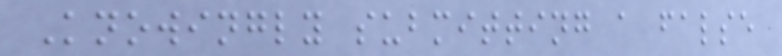Knowingly submitting a false
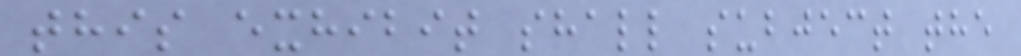this exhibit shall subject the
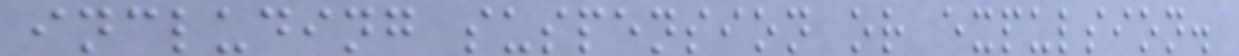including suspension or expulsion.
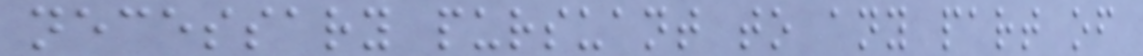necessary pursuant to any part of
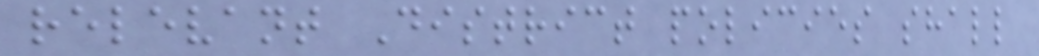relevant District policies shall
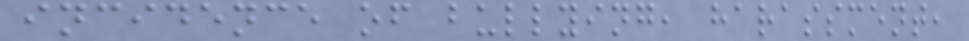incidence of bullying, harassment,
